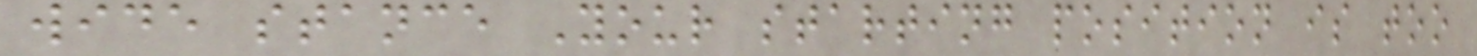wide stance Your starting position is too
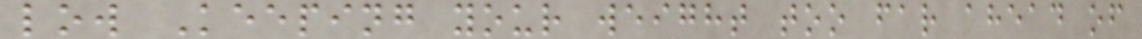low Keeping your weight too far ahead of
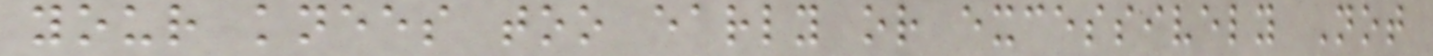your knees too early or excessively Not
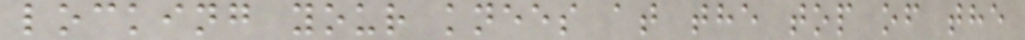locking your knees at the top of the
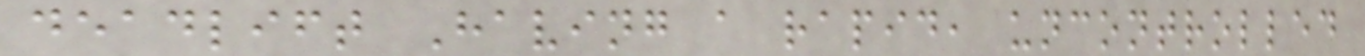deadlift Having a rapid, uncontrolled
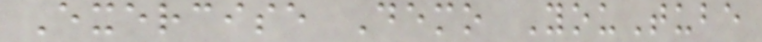Exercise Demo YouTube
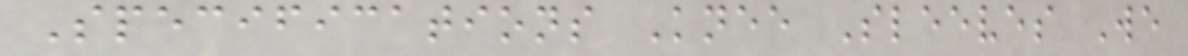Specifications Knee Sleeves We
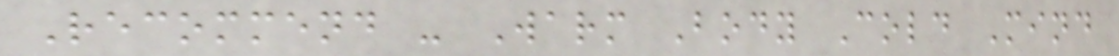Recommend - Warm Body Cold Mind
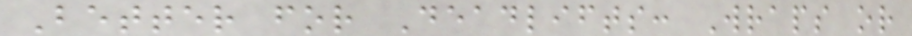Better for Deadlifts: Wraps or
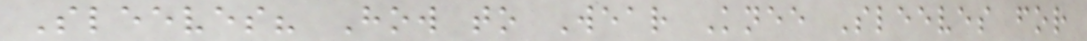Sleeves? How to Wear Knee Sleeves for
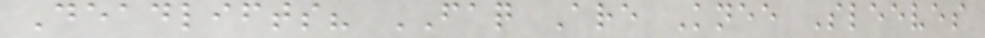Deadlifts? FAQ Are Knee Sleeves
